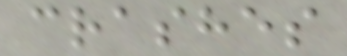crashes
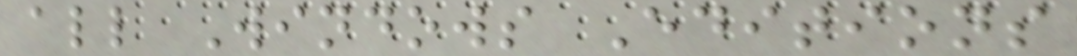all Windows Editions
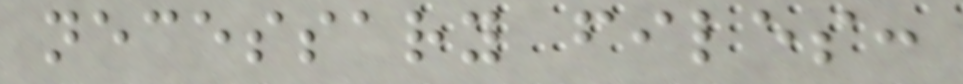necessary files:
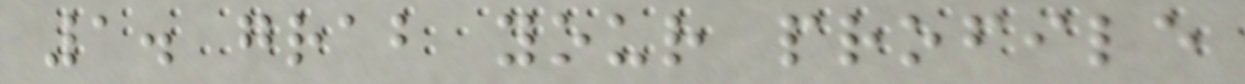1. grab your profile
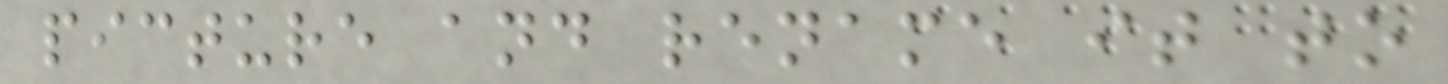picture and rename it to
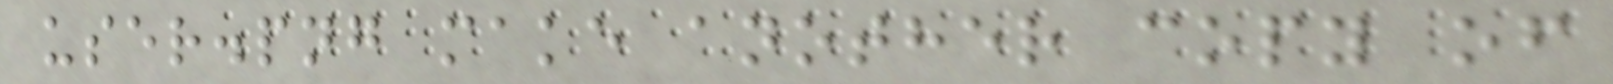user.png make another copy of
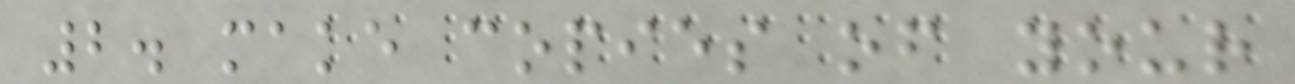2. make copies of your
